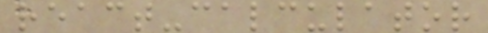react-calculator
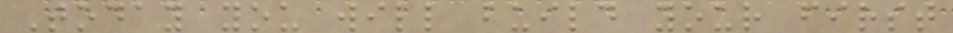Today you will build your first
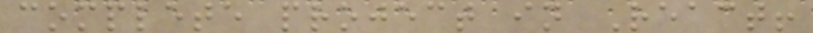complete project in React!
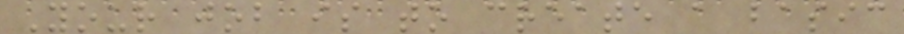Your job is to create a basic
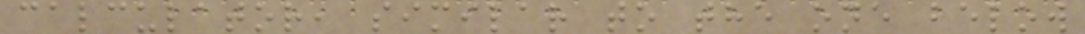calculator, similar to the one below
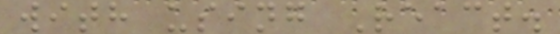with using React.
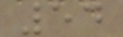54
